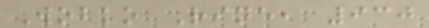Wobko Rine, 930
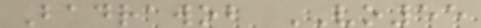Badrawob VO55
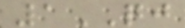1QJ
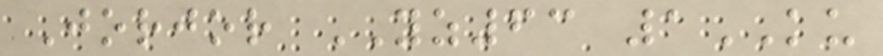Jorjor YZ63 1KU
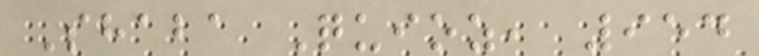Shaba Quioz, 954
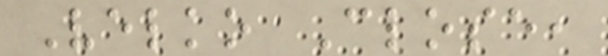Velko Close,
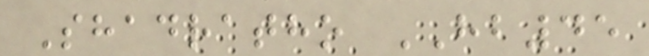Shadratho HB45
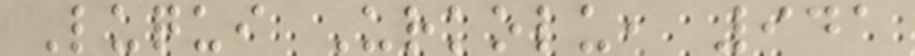Luqui Urkolu, 941
